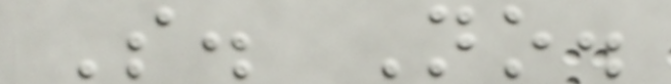S. No.
